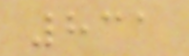831
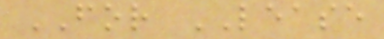FOR LEASE
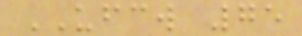UFCW 75
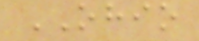OHIO
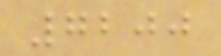7200
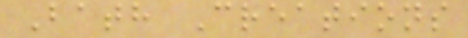Bath Creations
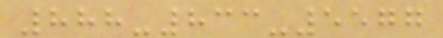888-833-5577
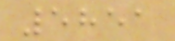5851
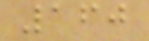160
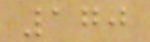170
